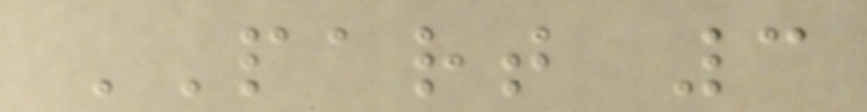PART 3
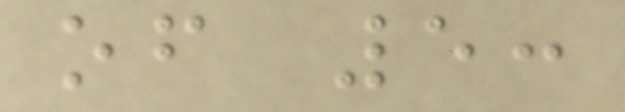of 5:
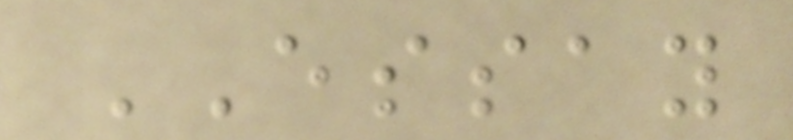ESSAY
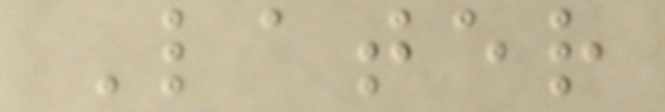Later
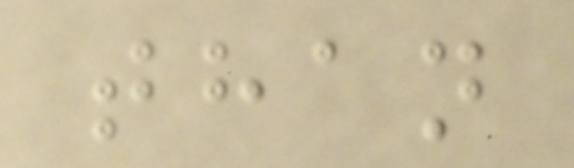than
